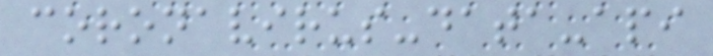coronavirus-data-api
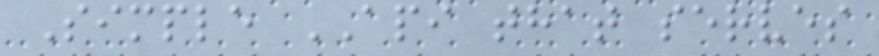Simple API that serves
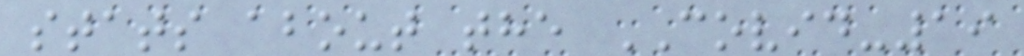stats about the COVID-19
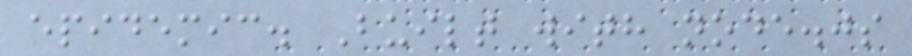epidemic. Built with node.js
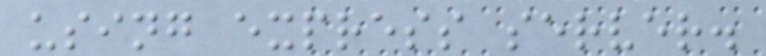using express server.
